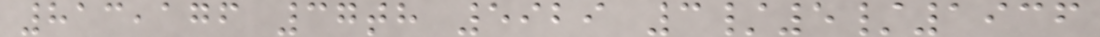813,176 37th 5929 3/5/1936
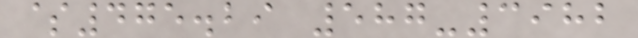$475.29 587-3982
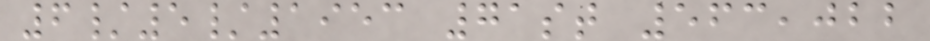6/5/1953 71st 563,022
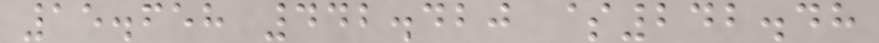15.658 442.420 $242.48
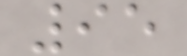95
